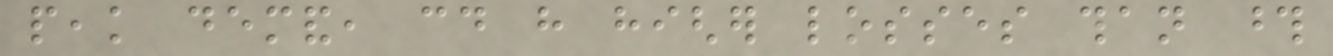peak demand, could have higher losses than those
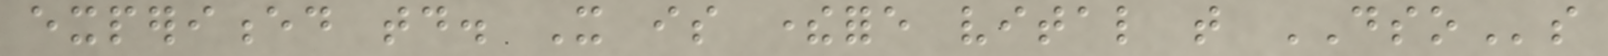experienced today. It is therefore vital that DSOs
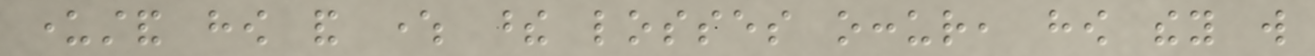understand how and where these losses occur, how they will
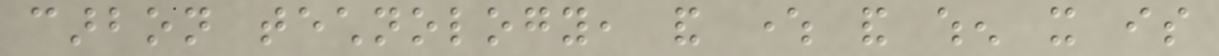carbon technology, and where and when it is
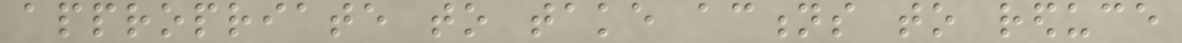appropriate to take actions to reduce
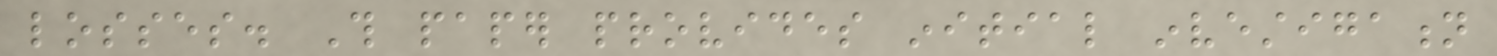losses. This paper provides initial investigation
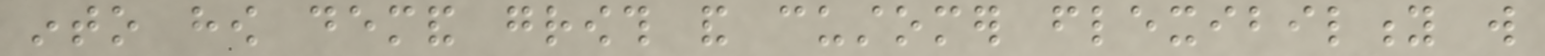into how demand growth and customer flexibility will
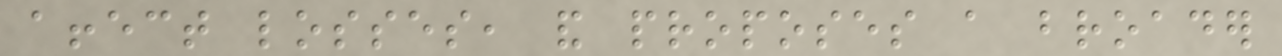affect losses, and proposes a broader
